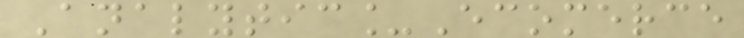Analytic_Ecomerce
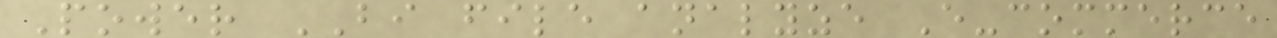Power BI file analyze E-commerce
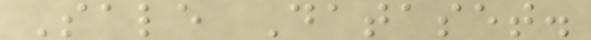Sale Dataset.
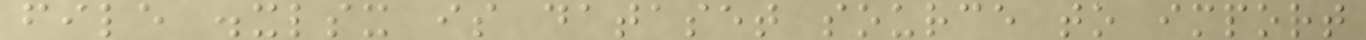file .xlsx is dataset source to import
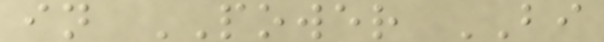in POWER BI
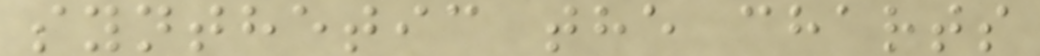synthetic the charts
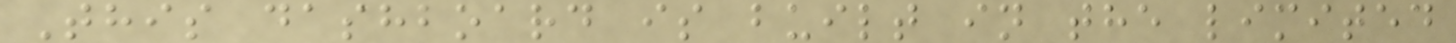This dashboard is built in the limited
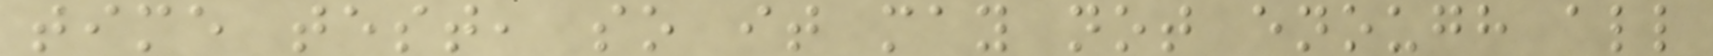time test, so it may not enough all
